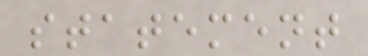statement
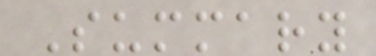Summary
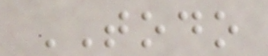TODO
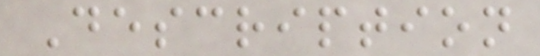Description
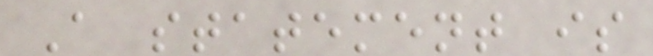A statement is
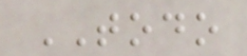TODO
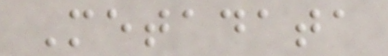Metadata
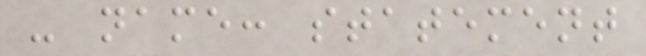- name: statement
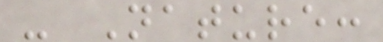- Nature:
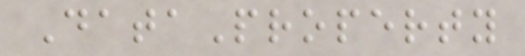DataProperty
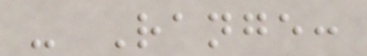- Range:
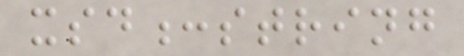xsd:string
